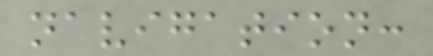navigation:
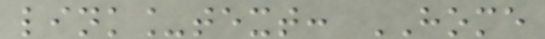link_text: HOME
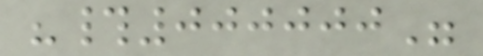"#000000"
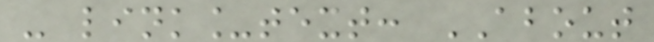- link_text: ABOUT
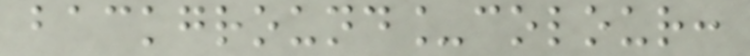background_colour:
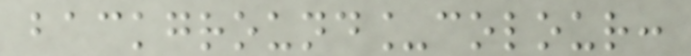background_colour:
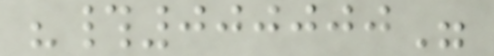"#000000"
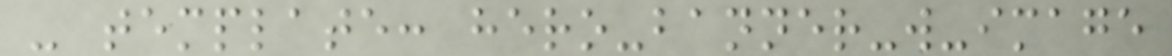- template: hero-banner-w-image
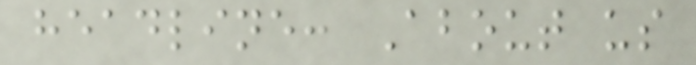headline: About us
